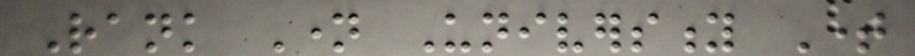Rank Name University Time
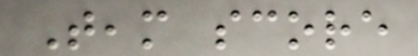Team score
